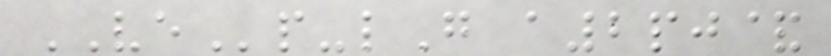VEp-lG a2pj&
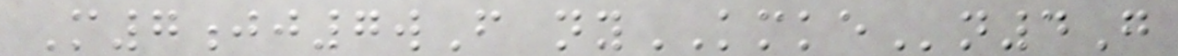M7jj7wF nyKMKEn4G
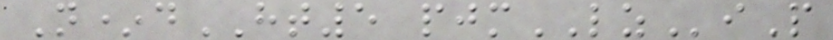N*dHT5 pjmLZiP
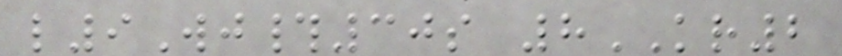l9Wj#30s 8KR2
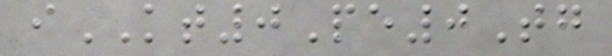iKT0Pe0Tg
